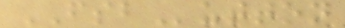FSButton
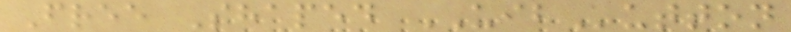Free Shaped UIButton
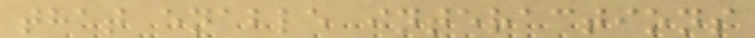that enable interactions
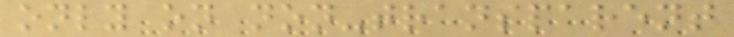only on non-transparent
